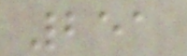251
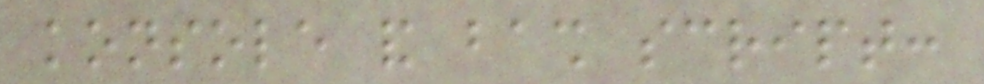konsole and bash script:
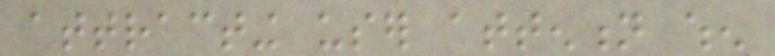attracting user attention when
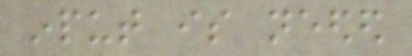input is needed
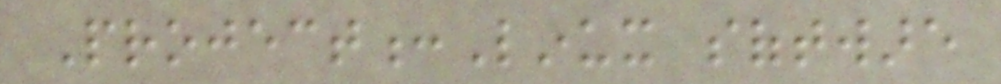Project:Linux software
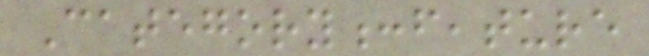Category:feature
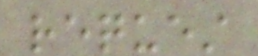request
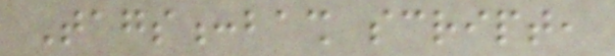Tags:bash script,
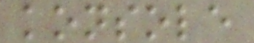konsole
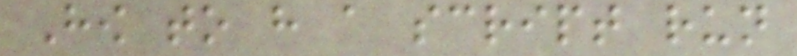How to have a script run
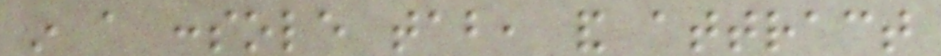in a console tab, and attract
